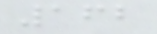162
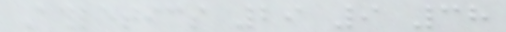Athletics 29 9 38
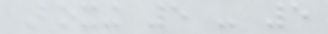Boxing 5 - 5
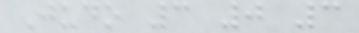Judo 3 0 3
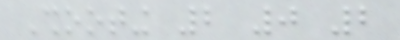Shooting 2 0 2
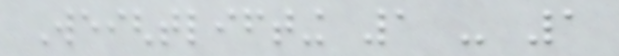Weightlifting 1 - 1
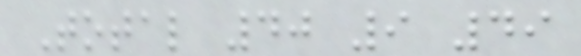Total 40 9 49
